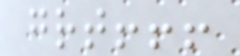great!!!
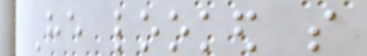He looked so
